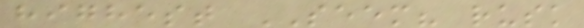highest SEEM? rusk
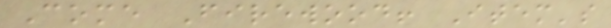Come Firewood! Item's
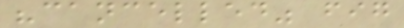"cancelled" fig
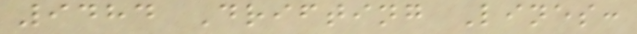9484 Drifting Lines:
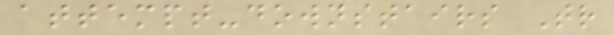attempt-downstairs Tr
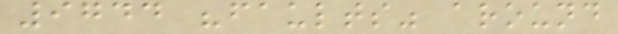9744 "faults" around
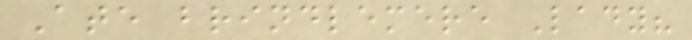Ate brindlemere Lady?
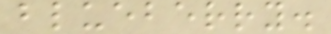blueberry.
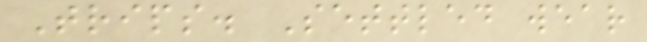Trips. Settled wear
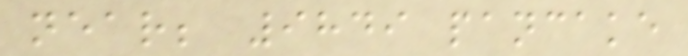near; 9849 pancake
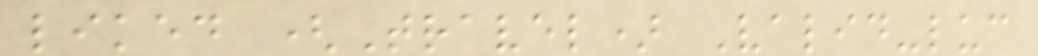liked (Travel) Valid-luc
